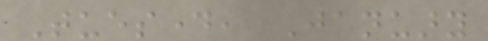Tuesday, January
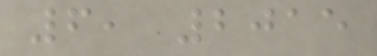6, 2015
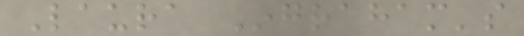Laura Ingraham's
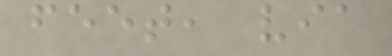feet, via
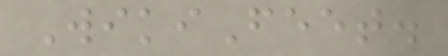WikiFeet.
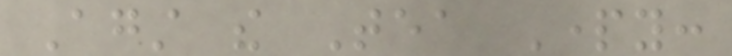Against the Tea Party:
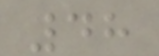48
